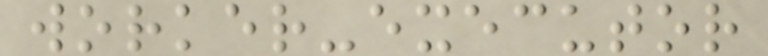worker-executor
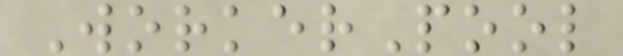WorkerPool
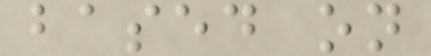based on
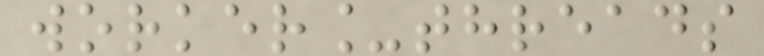worker_threads
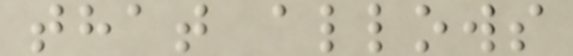that allows
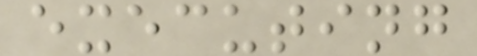executing
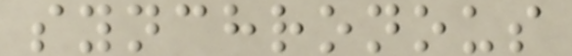synchronous
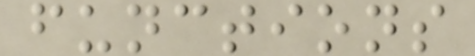functions
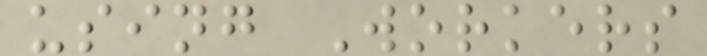using Workers
